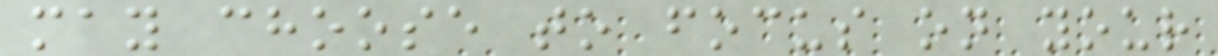may choose to focus on your
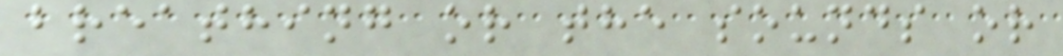breathing or the sounds or
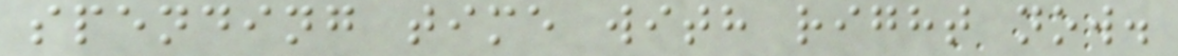spending time with right now.
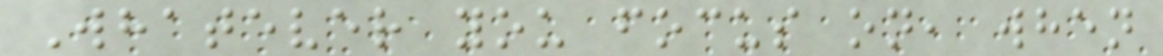Whatever you focus on, when
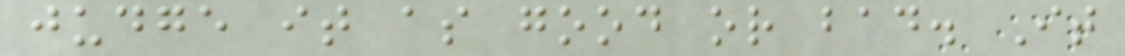judge it as good or bad. It
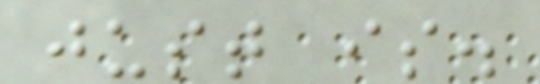just is.
